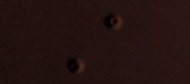A
